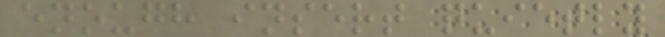enough insert quietly
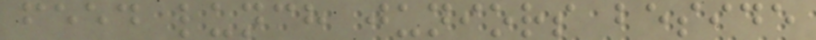feed lunch juniors beside
